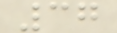37
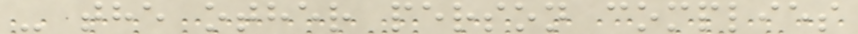- the other person complies
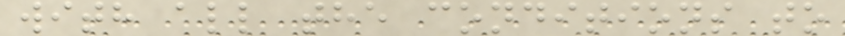with all the conditions to
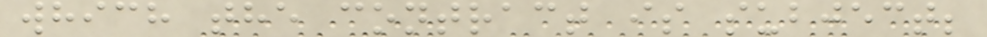which the contract is subject;
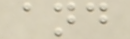and
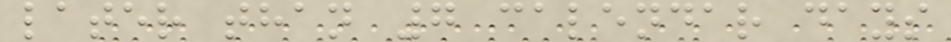later than 7 calendar days
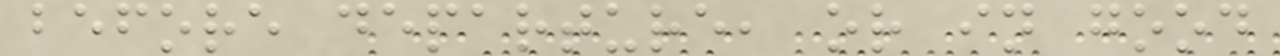before departure, or in good
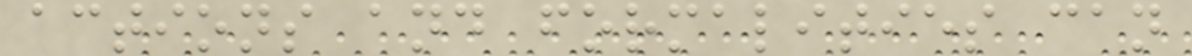actions and formalities can
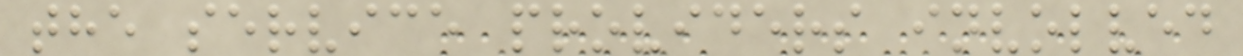the service providers involved
